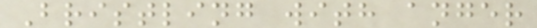Bristling with anger
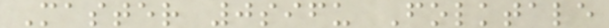Master 0sifu Folktale
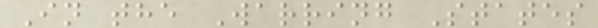In the Warring States
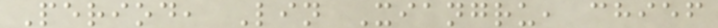Period, Lin Xiangru, chief
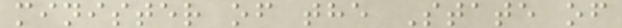minister of the State of
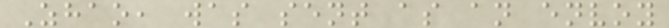Zhao, was sent as an envoy
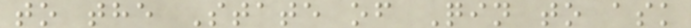to the State of Qin to ask
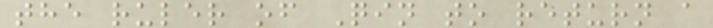the ruler of Qin to return a
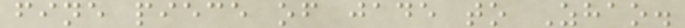fine piece of jade to Zhao.
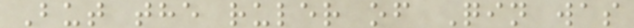But the ruler of Qin was
